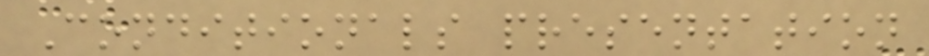Conditionals presentation
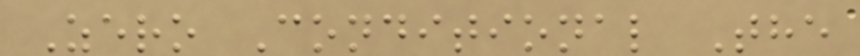Zero Conditional The
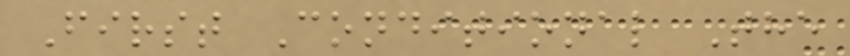First Conditional The
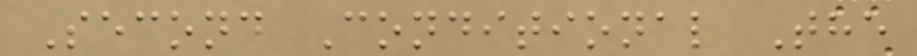Second Conditional The
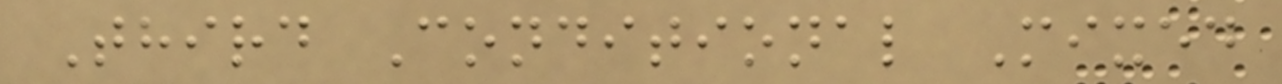Third Conditional Mixed
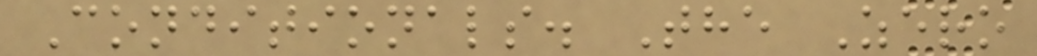Conditionals. The Zero
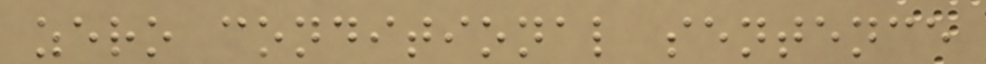zero conditional sentence
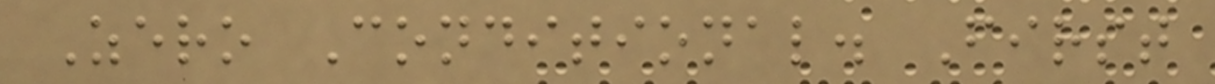Zero Conditional. First
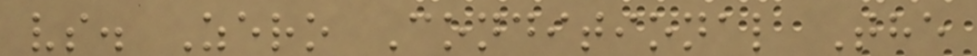vs. Zero Conditional The
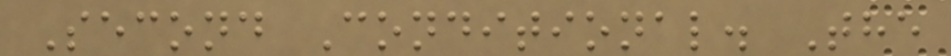Second Conditional. The
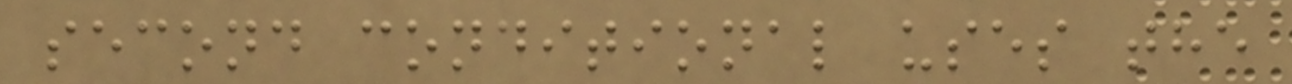second conditional uses the
